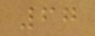67
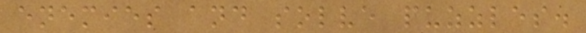enemies and solve puzzles.
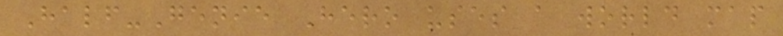Half-Genie Hero uses a world map
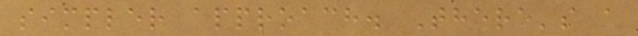simpler approach. There's a
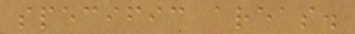specific areas.
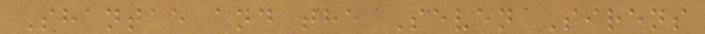Shantae and the Seven Sirens
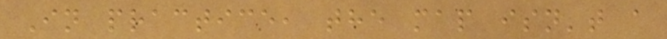In practice, the map isn't a
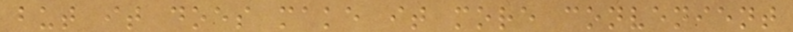but it does make it more convenient
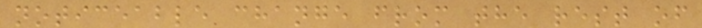noticeable change from the rest of
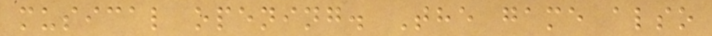musical opening. The game also
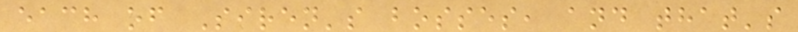each of Siren's bosses, and that's
